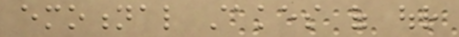emotional stakes of our
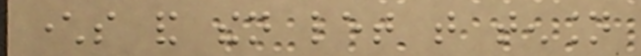characters and then let that tension
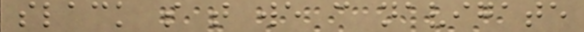slack so that we can navigate
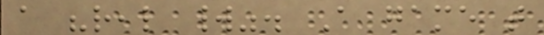a "real world". A game that
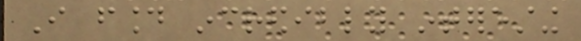I found incredibly interesting
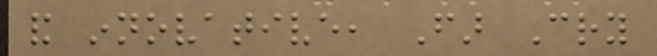and innovative, Far Cry
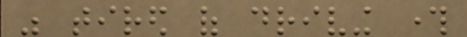was tired of driving through
